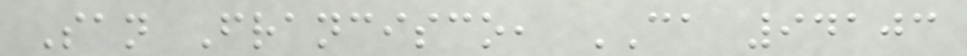San Francisco, CA 94103
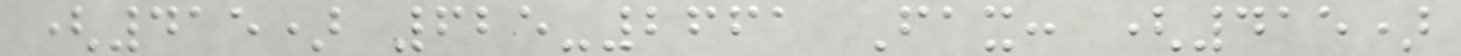(415) 625-2661 Fax: (415)
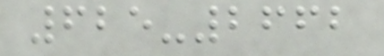625-2662
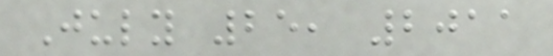July 25, 2011
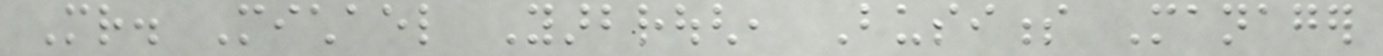Mr. Michael Yarbrough, Business Manager
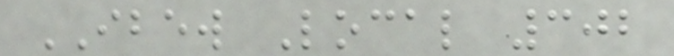IBEW Local 302
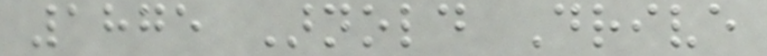1875 Arnold Drive
